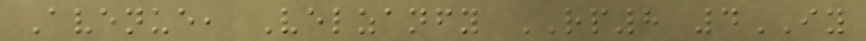Avenue, Velzanfy RP8 4IY
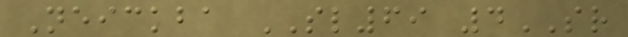Neickba SL69 4SR
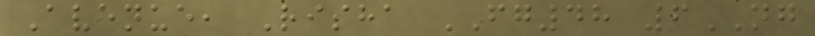Avenue, Risha FG48 6NG
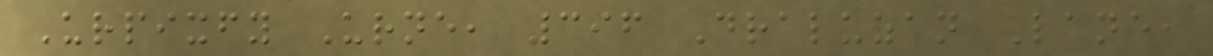Urpixfy Urne, 396 Draluzan Lane,
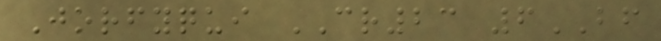Jorfyqui CR23 6BF
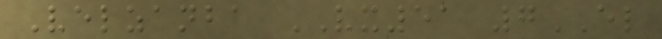Velzanba VX51 7EL
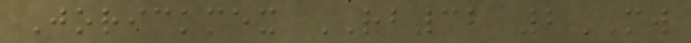Jorickmex RB32 2MW
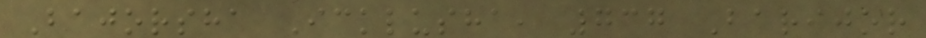Bajorsha Icklusha, 737 Barijor
